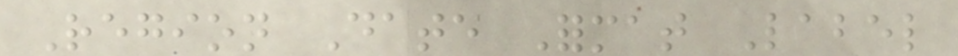Region Date Format Label
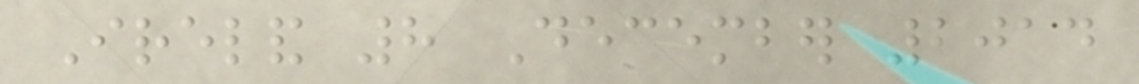Ireland 8 December 2014
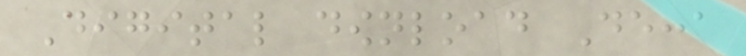Digital download Decca
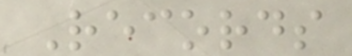Records
